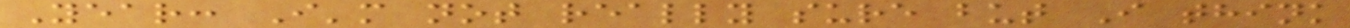Year: I'm not really sure but I think
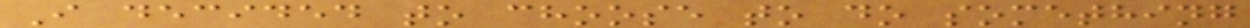I decided to choose to do something
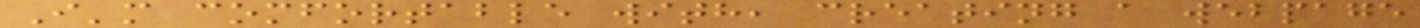I'm comfortable with, creating a webpage
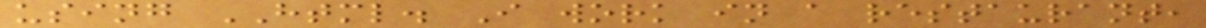using HTML. I work in a restaurant,
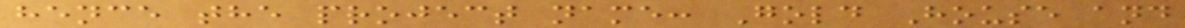hence the project name: Gold House and
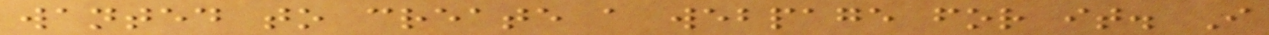wanted to create a webpage for it. I
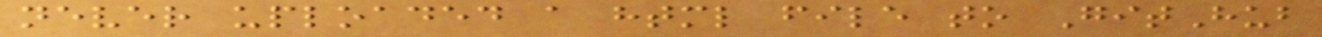never uploaded a html file to GitHub
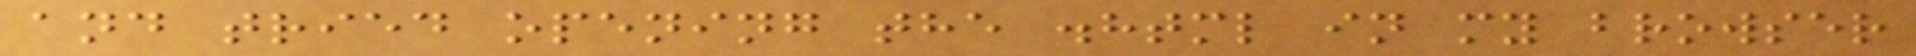and tried opening the .html in my browser
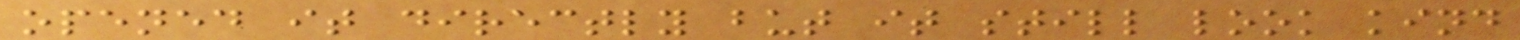opened it directly but it still look kind
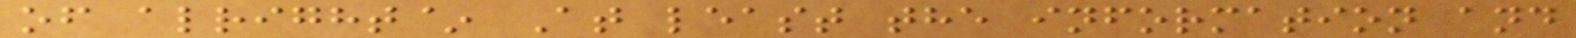of alright~ At least the information and
